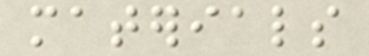materials
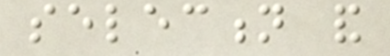selection and
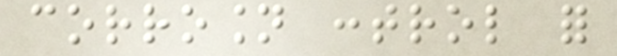corrosion control for
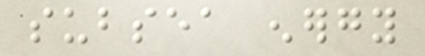subsea energy
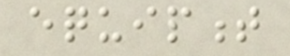equipment
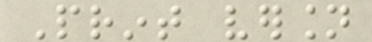Print version
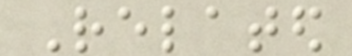Related
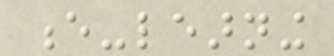e-learning
